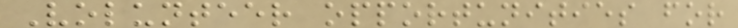Volunteer opportunities for
